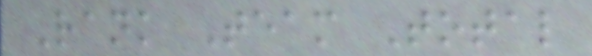Rank Team Total
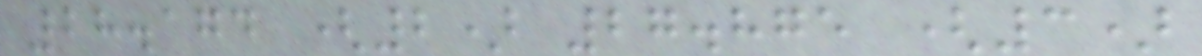28.174 (2) 27.875 (3)
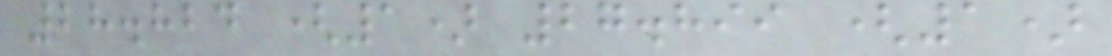28.824 (1) 27.899 (1)
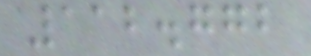112.772
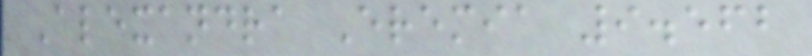Alexandra Eremia 9.562
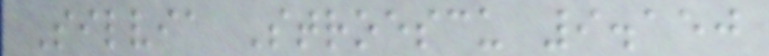Silvia Stroescu 9.150
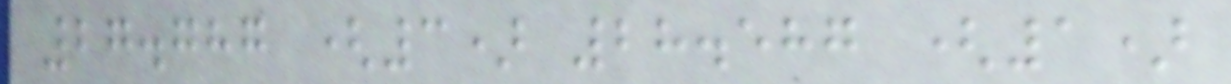27.787 (3) 28.587 (1)
